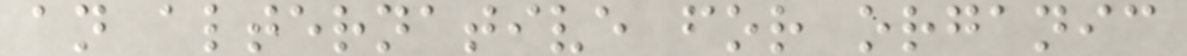an alternative for organic
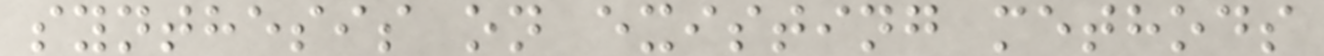synthesis on existing methods
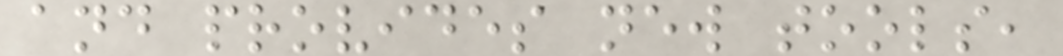and provides new tools,
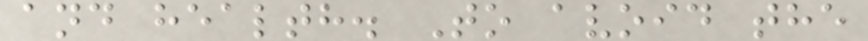and health. To avoid the
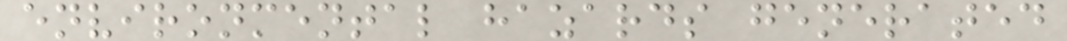environmental hazards generated
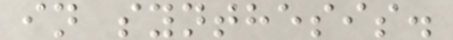in synthesis.
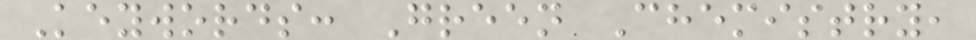Keywords: Green Chemistry,
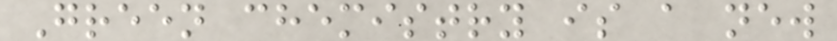Green chemistry is a new
